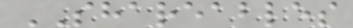SHAREABLES
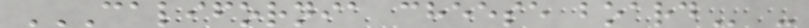CALIFORNIA CHEESE BOARD -
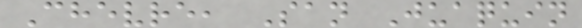Chevre, San Juaquin
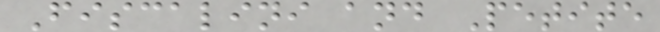Fiscalini and Petite
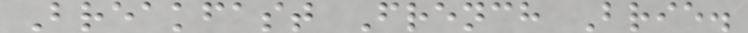Breakfast French Brie.
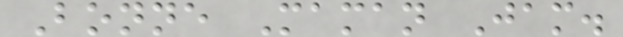Bonne Maman Jam.
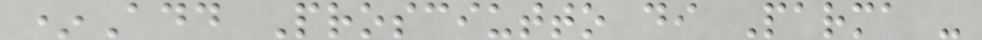*Add Prosciutto di Parma -
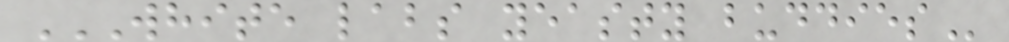WHITE LABS YEASTY BUDDIES
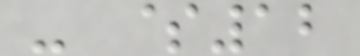- $12
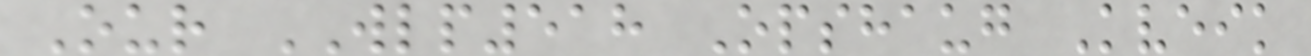Our WLP518 Opshaug Kveik
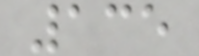135
